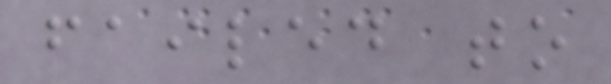failed to
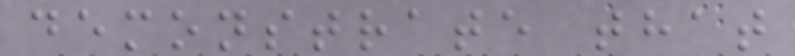demonstrate that
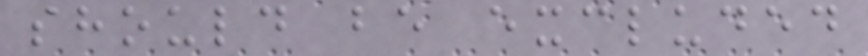should be excluded
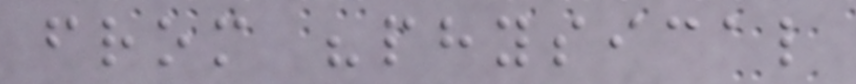from "physical
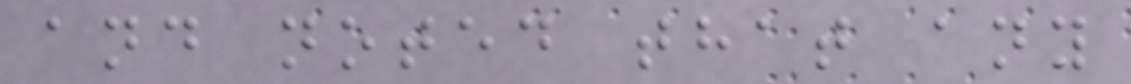and noted that any
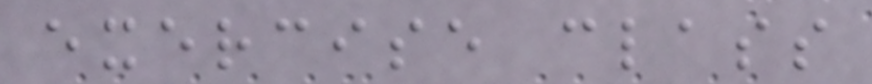exercise class
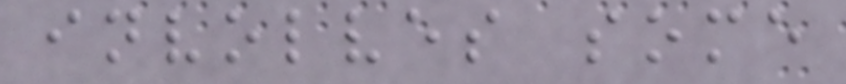involves some
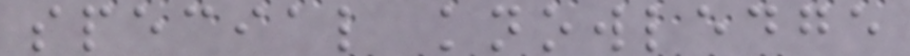special knowledge
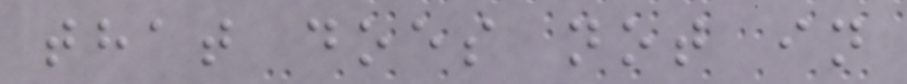that does not in
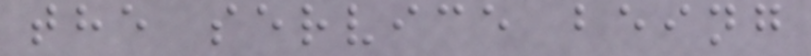the service being
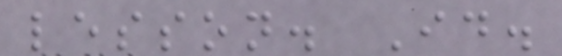lesson. Id.
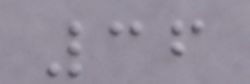36
